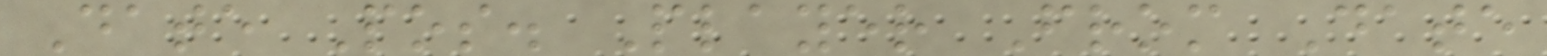Date Pos. Player From Date
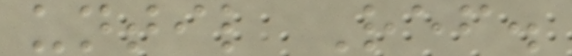until Ref.
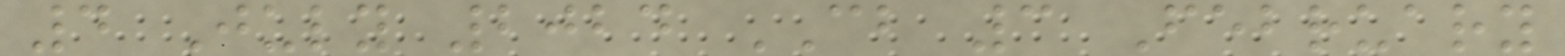4 July 2024 CB 3 February
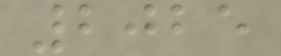2025
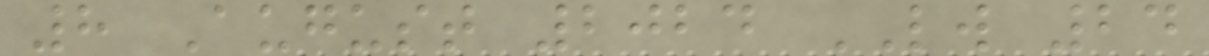8 August 2024 LW 24
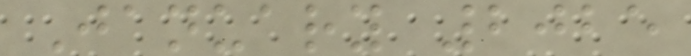January 2025
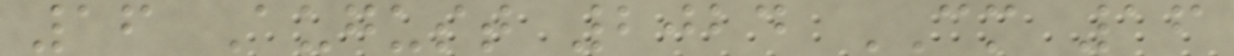16 August 2024 CM 16
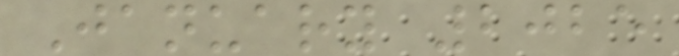January 2025
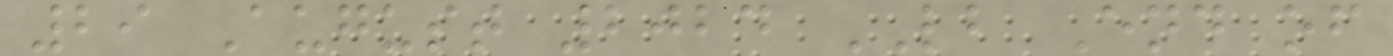29 August 2024 LB End of
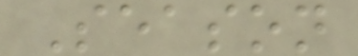Season
